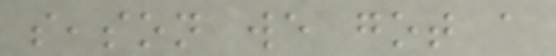season we got a
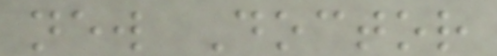new Doctor
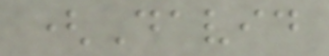(David
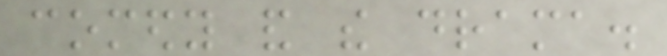comedy and the drama.
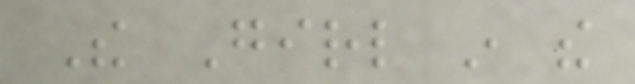The Girl in the
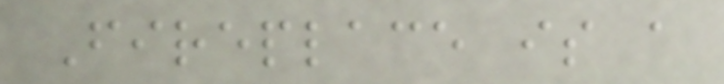Fireplace is a
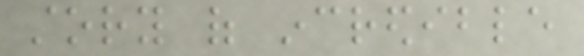story of incredible
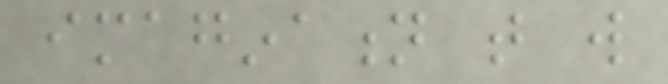imagination that will
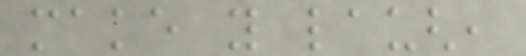make you laugh,
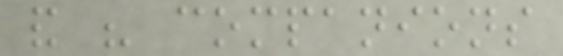and his companions
